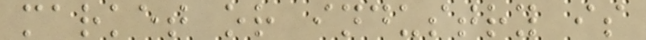market or industry is
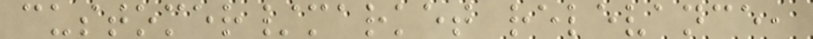customer/market relevance,
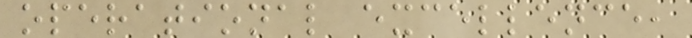operational excellence,
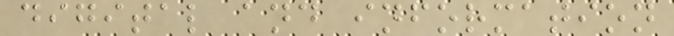digital and information
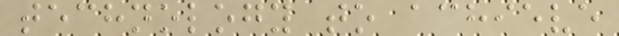technology to achieve
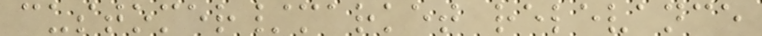customer/market relevance
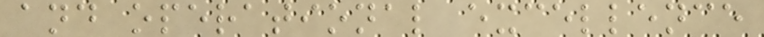and operational excellence
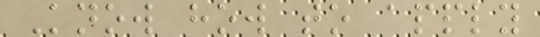Know how to apply
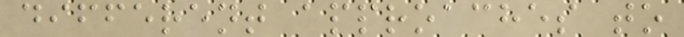different approaches to
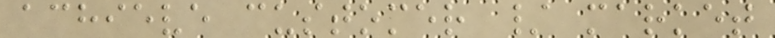achieve customer / market
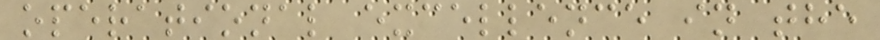operational excellence in the
